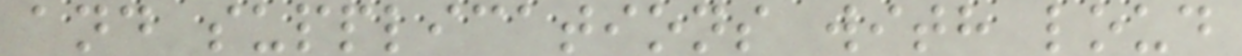and supplications with loud
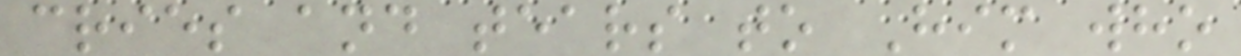cries and tears to Him who
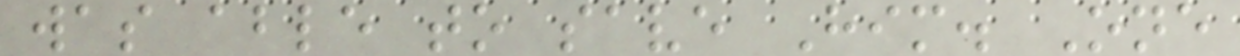was able to save Him. One
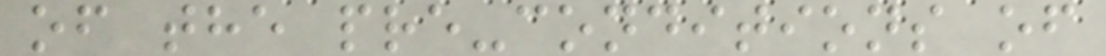of the pre-conditions of
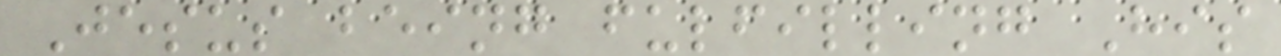Jesus being fulfilling His
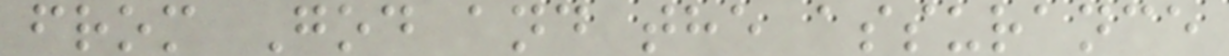from God and the assurance
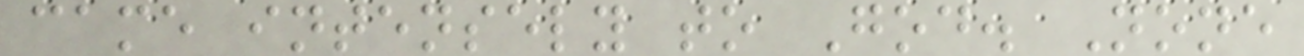came intensely to God. None
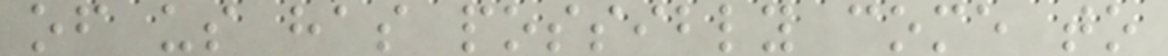of us has possibly come to
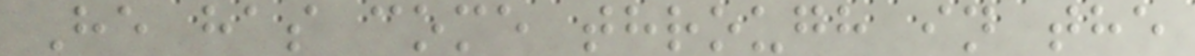He has come through in the
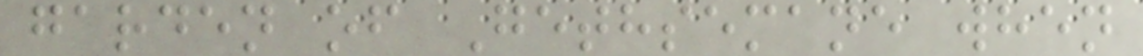garden of Gethsemane when
